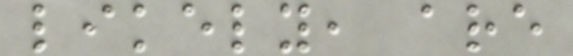likely, are
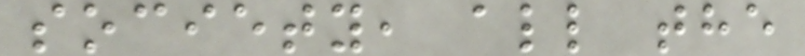society, all the
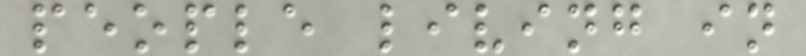people living in
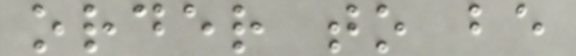order to be
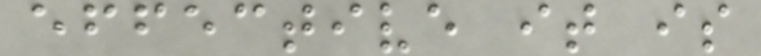effective it is
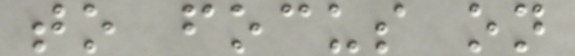to focus on
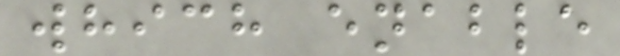which enable
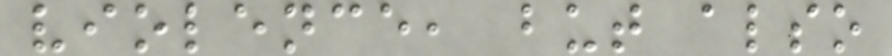violence, but also
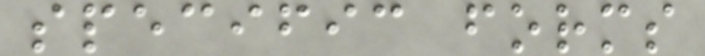specific forms
